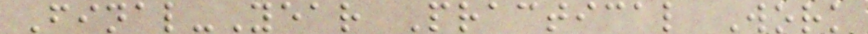Final-Year Practical Work
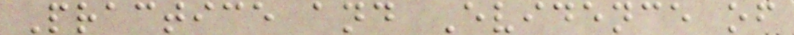Practice and Evidence of
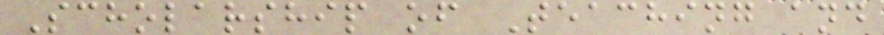Scholarship of Teaching and
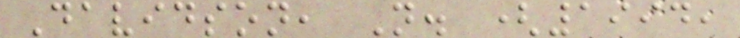Davidson, N. (1994,
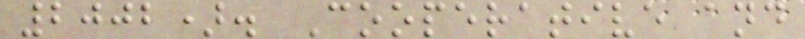2002). Cooperative and
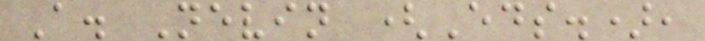A. Nevin (Eds.),
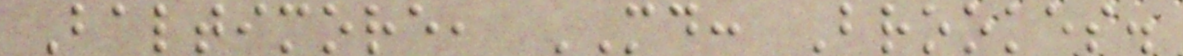Baltimore, MD: Brookes.
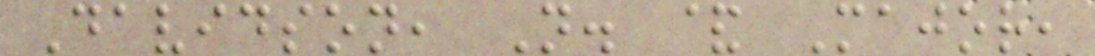Davidson, N. & Major,
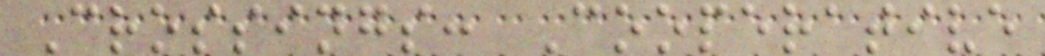Crossings: Cooperative
